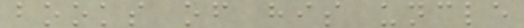books of his uncle
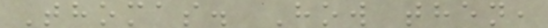Thomas. How then,
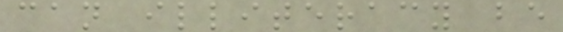can illiteracy be
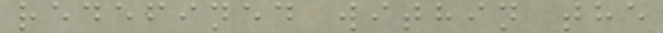redefined within the
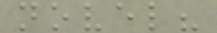novel?
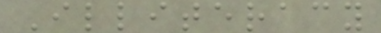Illiteracy
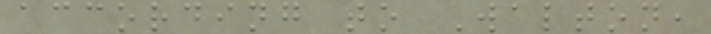according to Walton,
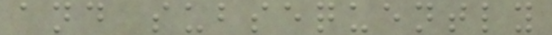and subsequently
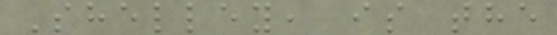Shelley, is the
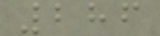286
